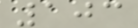103
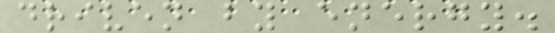driven by energy.
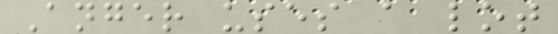Anger uses a lot
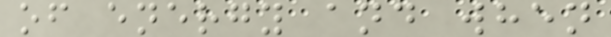of energy and when
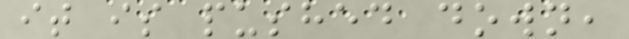it is pushed down,
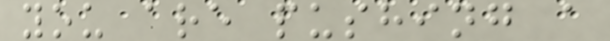you are pushing a
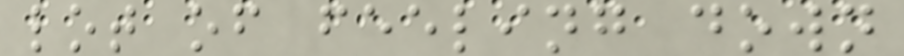lot of feeling down
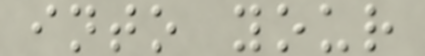into your
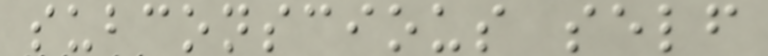subconscious self
